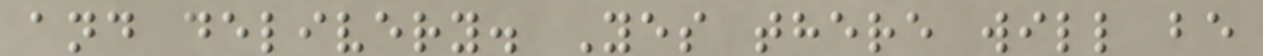and delivery. Yes there will be
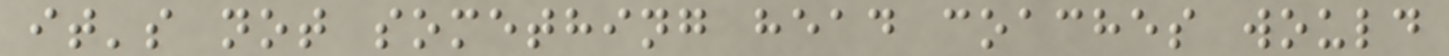it's not something head coaches would
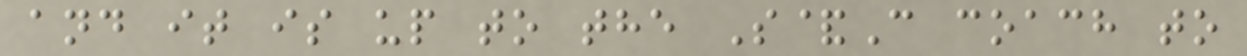and it is up to the S&C coach to
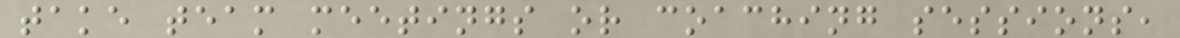take team meetings or coaching sessions,
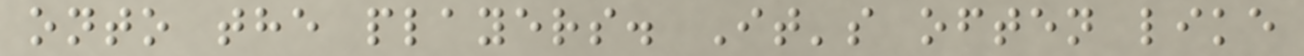onto the players. It's often like
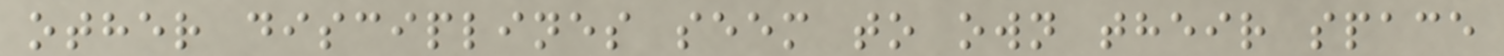other disciplines seem to own their space
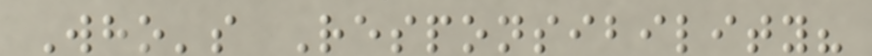Who's Responsibility?
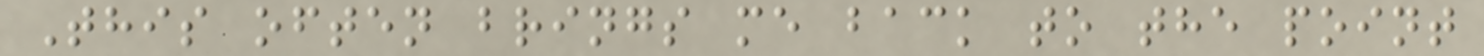This often brings me back to the point
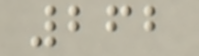262
